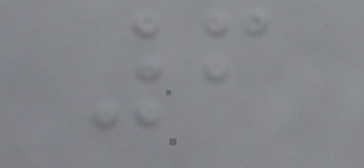6
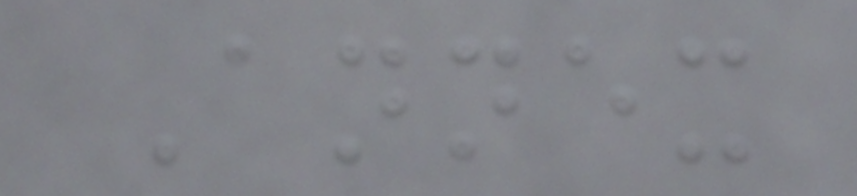Annex
